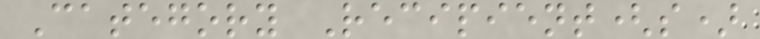Category Recipient(s)
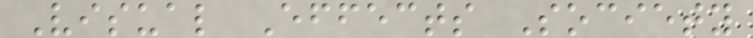Visual Effects Society
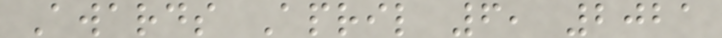Awards April 6, 2021
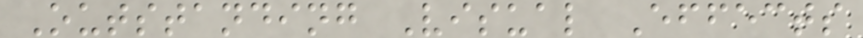Outstanding Visual Effects
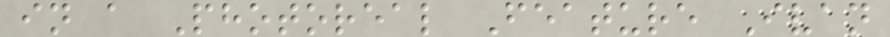in a Photoreal Feature Ivan
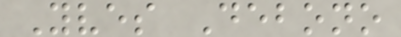Yves Debono
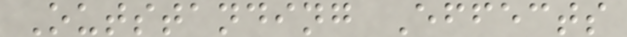Outstanding Effects
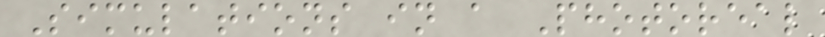Simulations in a Photoreal
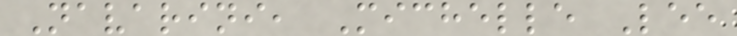Navarini, Michelle Lee
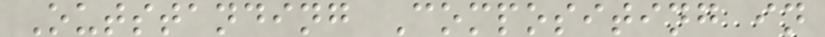Outstanding Compositing in
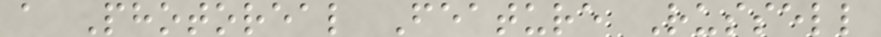a Photoreal Feature Russell
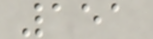151
